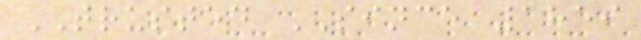TRUSTED SINCE 1859
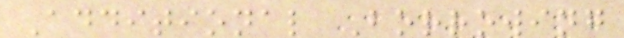Additional Borrowing
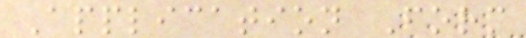Application Form
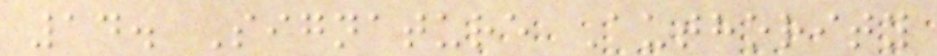14. Signature Authority
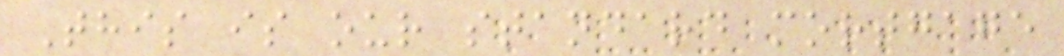This is our standard mortgage
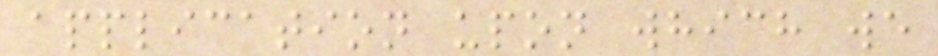application upon which we
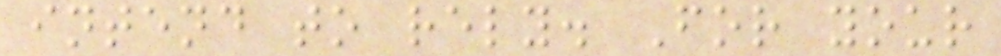intend to rely. For your
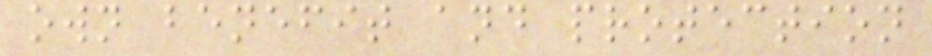own benefit and protection
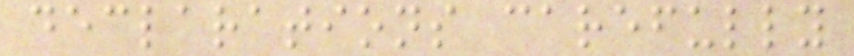declarations carefully
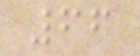66
